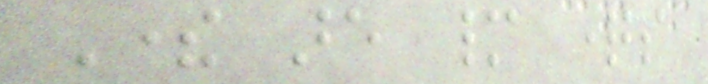There are many questions
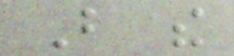But the
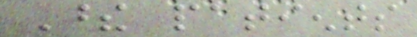These patients
